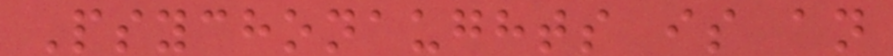Psychonaughts is an
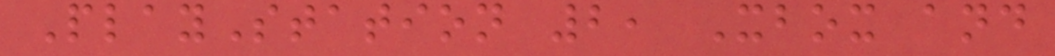PlayStation 2, Xbox and
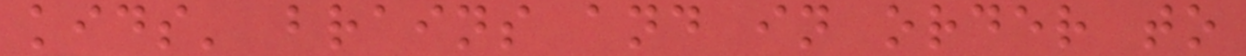kids' brains and in order to
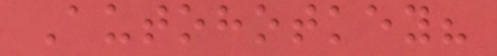Autohotkey?
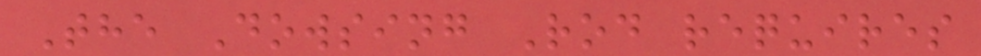The Dowsing Rod requires
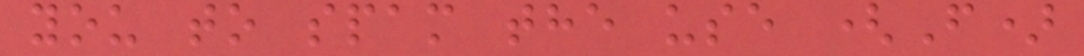you to spam the use (F)
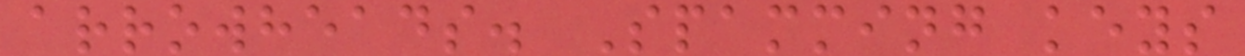arrowheads. Spamming keys
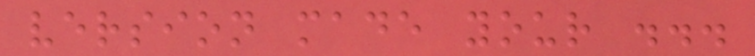version made your ...
